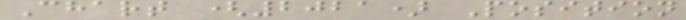Chart (2021) Position
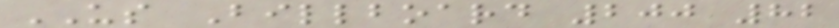US Billboard 200 82
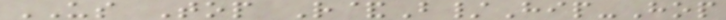US Top R&B/Hip-Hop
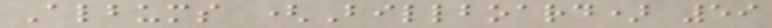Albums (Billboard) 59
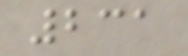231
